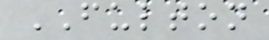FULTON
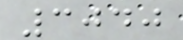3040
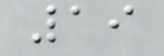19
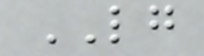LG
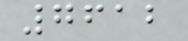7612
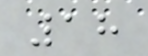18
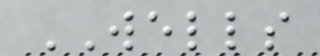WELLS
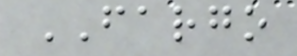FARGO
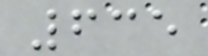635
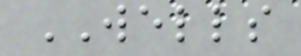WELLS
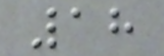18
